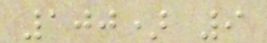100) 9
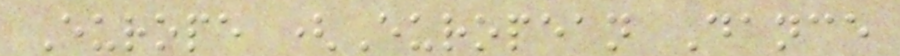Europe (European Dance
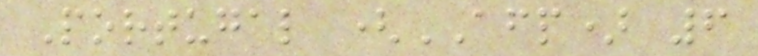Portugal (AFP) 6
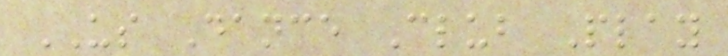US Dance Club Play
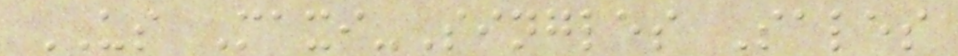US Maxi-Singles Sales
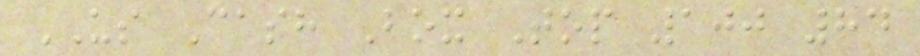US Cash Box Top 100 84
